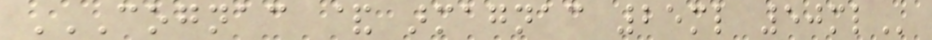COGNAC & ARMAGNAC 25ML 50ML
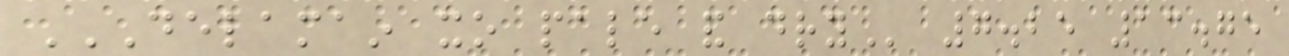DELAMAIN XO PALE AND DRY 7.25 13.75
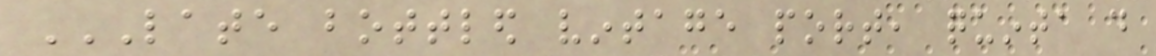LATE BOTTLED VINTAGE PORT, QUINTA DO
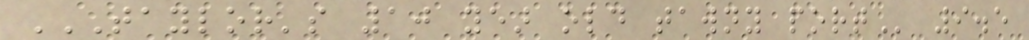TAYLOR'S 10 YEAR OLD TAWNY PORT 9.5
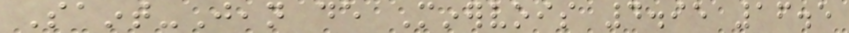Saint-Jean de Minervois 4.95 16.5
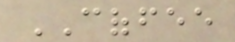COFFEE
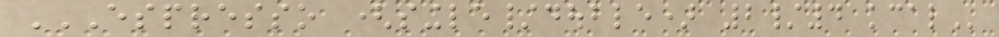ESPRESSO (SINGLE/DOUBLE) 2/4 KCAL
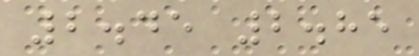2.45 2.85
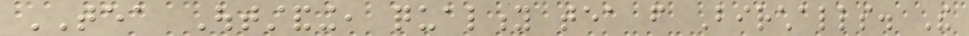TEA Outstanding, quality tea from Birchalls. The
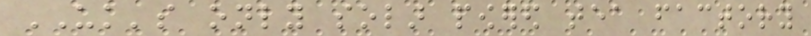UK's only solar powered tea factory
